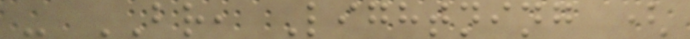- BR, Lightning (
